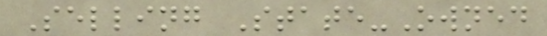Selling State-Owned
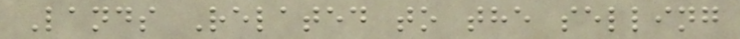Lands Related to the selling
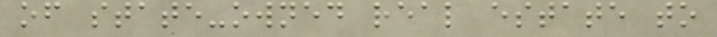of state-owned real estate to
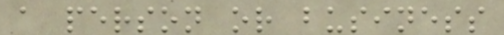a person or business
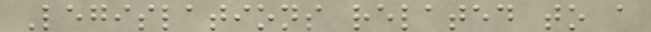Legislations related to a
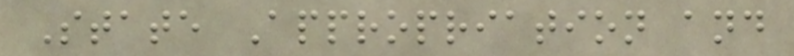State Appropriation and
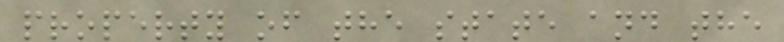property of the state and the
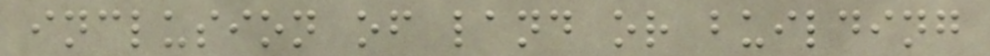inclusion of land or building
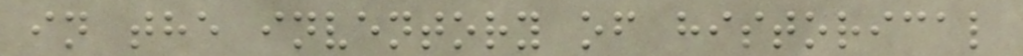in the inventory of historical
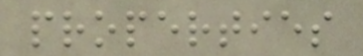properties
